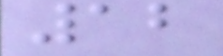12
